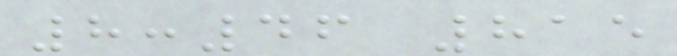8:46 815
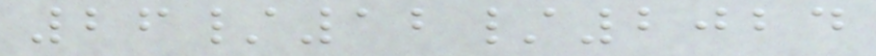26/12/2024
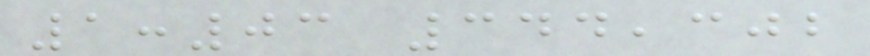1:03 344,302
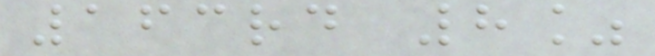163rd 8%
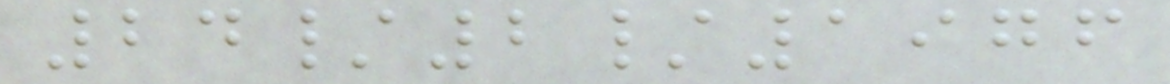24/2/1976
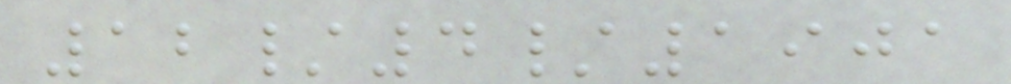12/4/1901
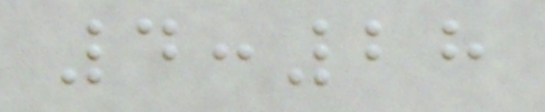4:28
